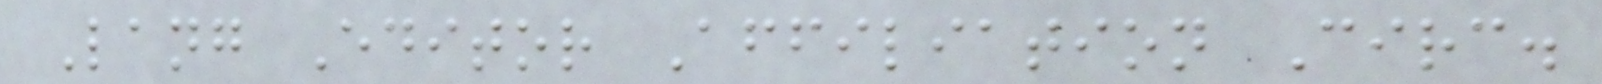Lang Editor Affiliation Circ.
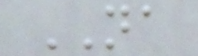NA
